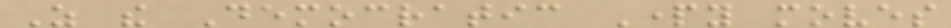As the Democratic Party moves
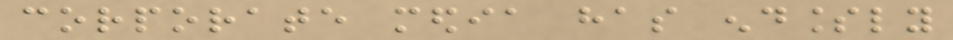corporate media has endlessly
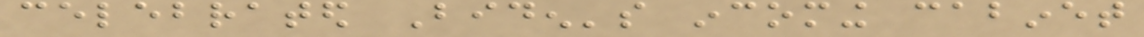celebrated Biden's incoming cabinet
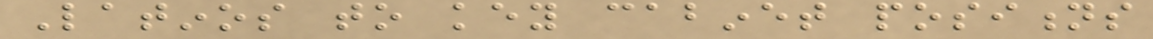Latinos to key cabinet positions
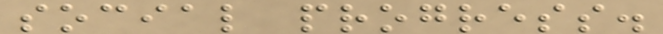social progress.
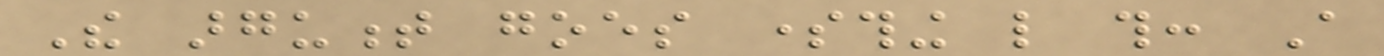The argument goes something like this: A
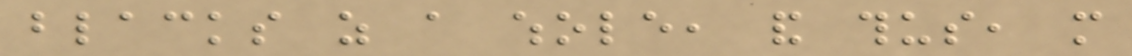blacks as a whole, and thus, more
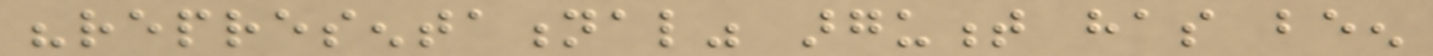"representational" argument has been
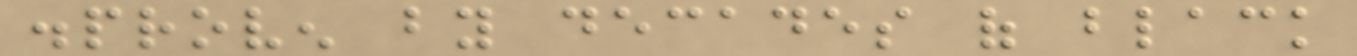disproven by decades of black
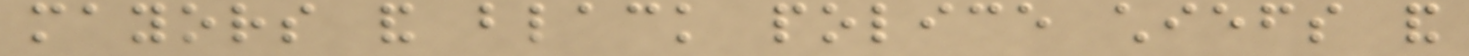mayors and black police chiefs and
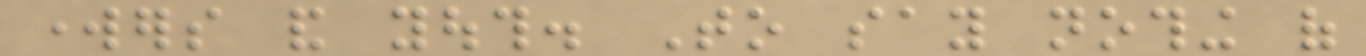workers and youth. To say nothing of
